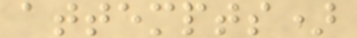attempts)
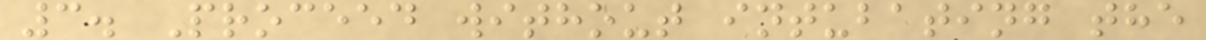3. Proceed without intubating the
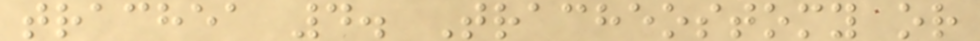trachea 4. Tracheostomy or
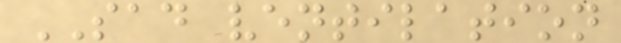SAD ventilation
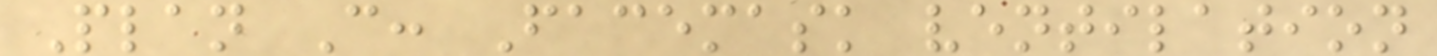Plan C: Facemask ventilation
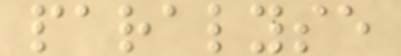paralyse
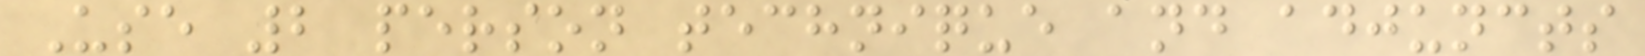Use 2 person technique and adjuncts
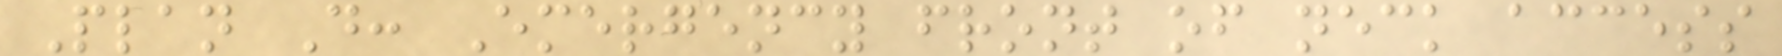Plan D: Emergency front of neck access
